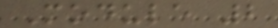Module 2
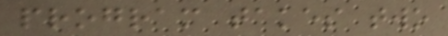program takes two
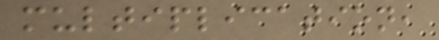multiplication,
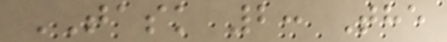TASK 2: The
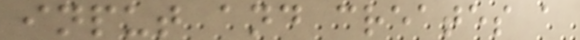input and creates a
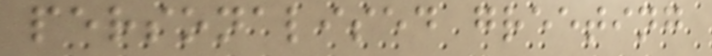personalised greeting
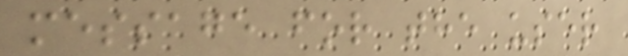message for the user
